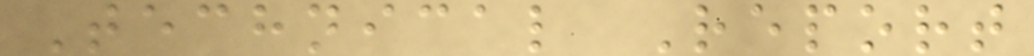Technical Report
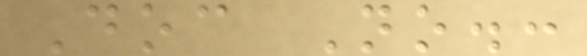Doc No.:
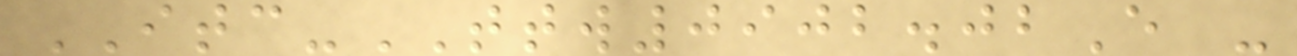ITC-TTW0902.02E -
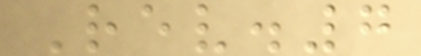Rev.7
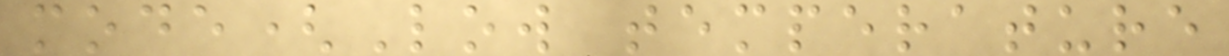mode(Low temperature
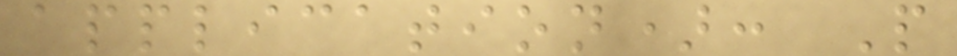application): P
